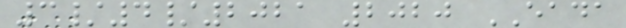3/4/2021 2020 EADA
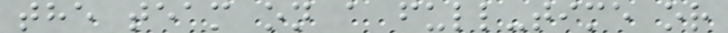the team on a full-time or
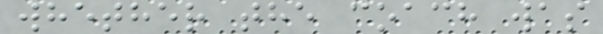whether the coach was
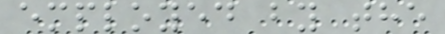employed by the
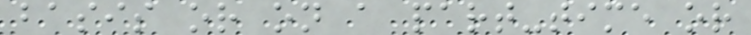basis or on a part-time or
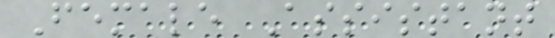Female Assistant
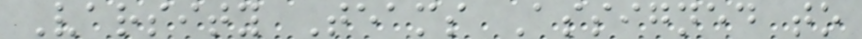Varsity Teams Assigned to
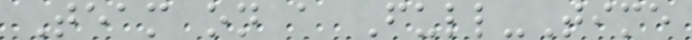Team on a Full-Time
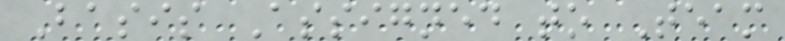Basis Assigned to Team
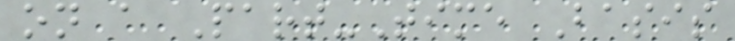on a Part-Time Basis
